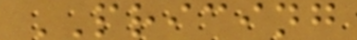PRICING
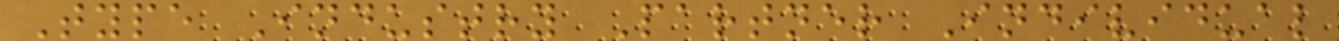Type Industry Partner Individual
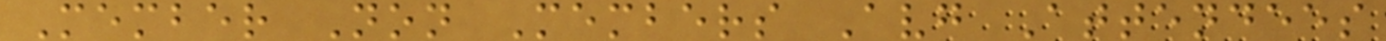Member Non Members Avg Attendees
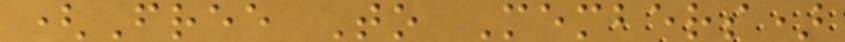(Free To Members)
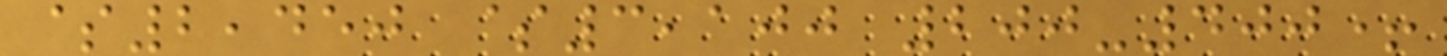$2,450 $3,100 200-400+
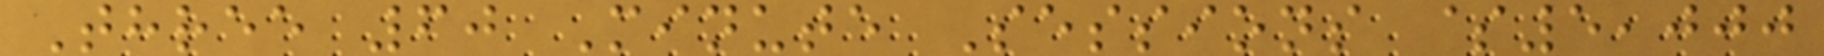Three 60 Minute Sessions $5,000
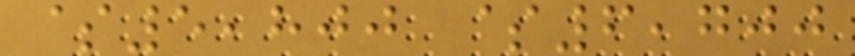$5,800 $6,700
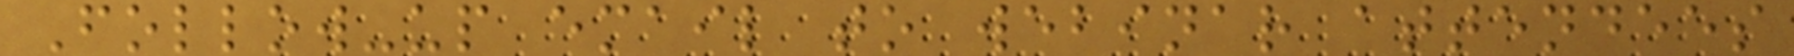Follow-up email to webinar attendees
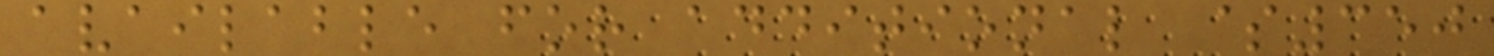available for additional $350
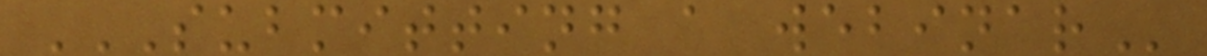SUBMITTING A WEBINAR
